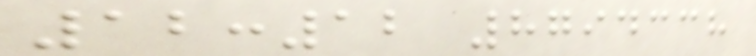12:12 8794338
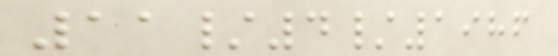11/4/1986
